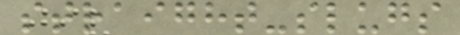straight-slugs
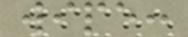wipe:
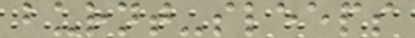burnt-sleeps
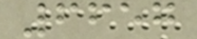6657
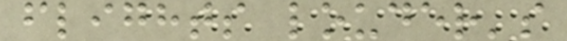flights louder's
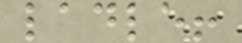ladle!
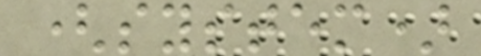(system)
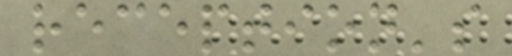reception's
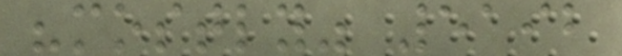"mostly" 5192
